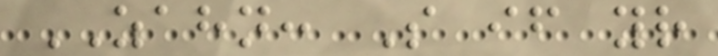ZAHN: So if your
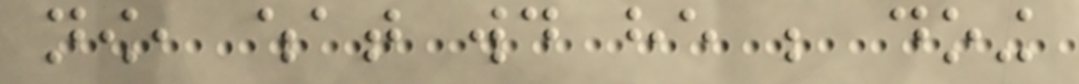now, what would he be doing
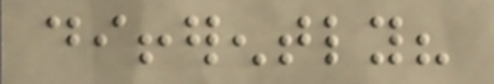differently?
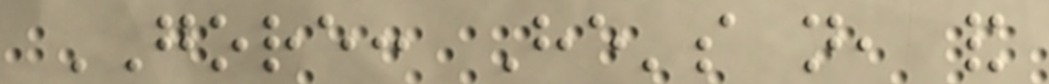GORE: He's not, and
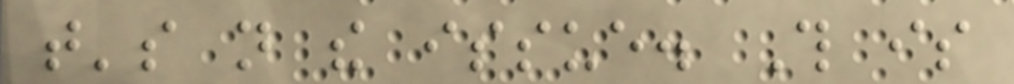that's not the issue. This is
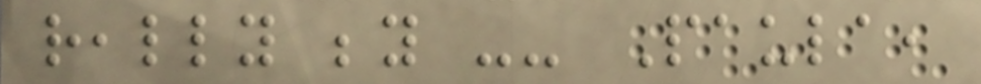really beyond -- Paula,
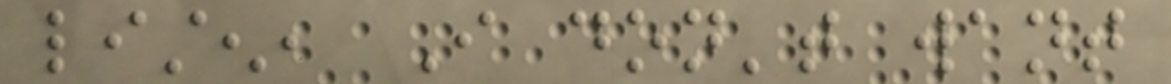listen, I don't want
